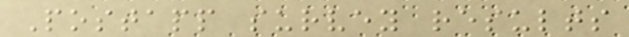Postapp survey results
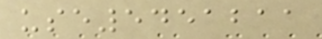use5451211
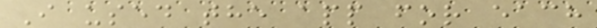I used the app for each
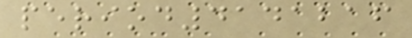period4141216
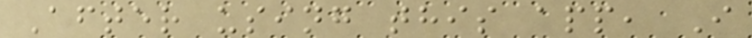After using this app, I
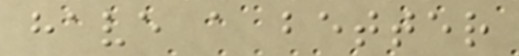have a better
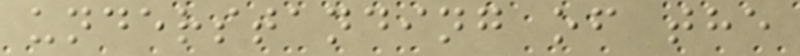understanding of the
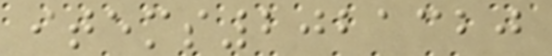items2021320
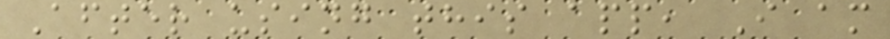After using this app, I am
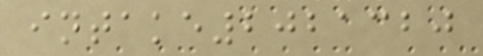intake2021320
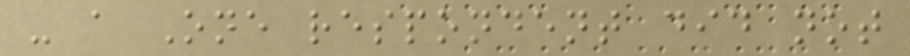- a One respondent did not
